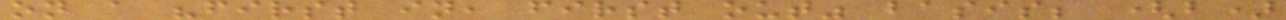on a "first in, first out" basis; (b)
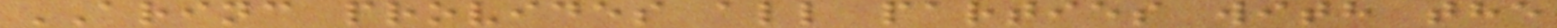ARINC provides all parties with the
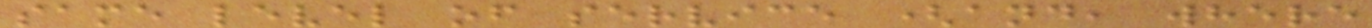same level of service (and, where
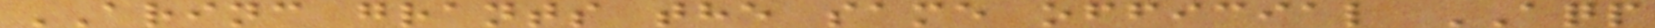ARINC grants the same official AQP
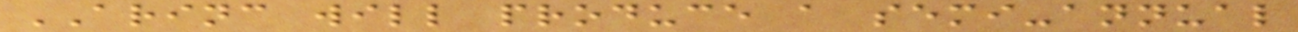ARINC will produce a semi-annual
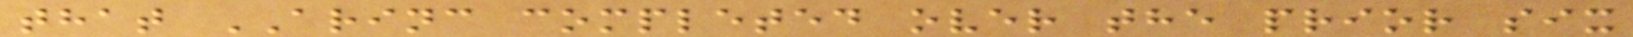that ARINC completed over the prior six
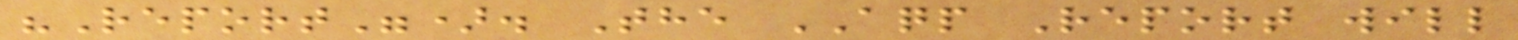"Report"). The AQP Report will
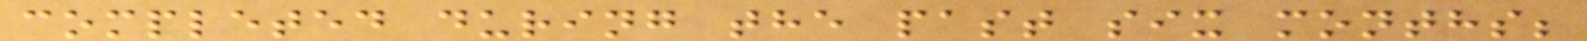completed during the past six months;
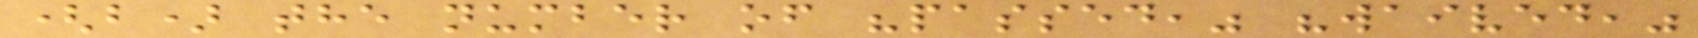(b) the number of "passed," "waived,"
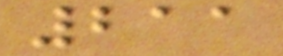211
